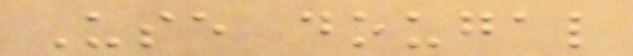Use dougal
